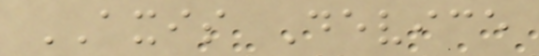AXIS Device
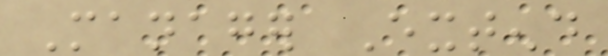Manager Extend
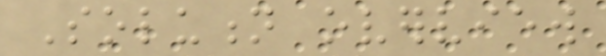Solution overview
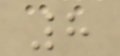8
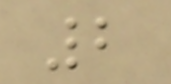2
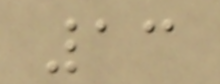13
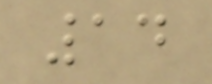14
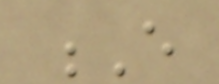E
